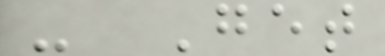- Get
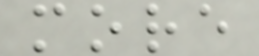more
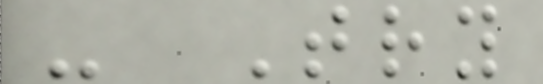- Try
